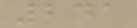241
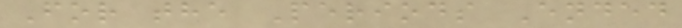For the Periods Ended
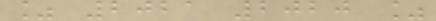% 2021 2020 %
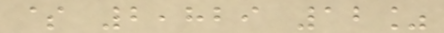$ 2,829 12%
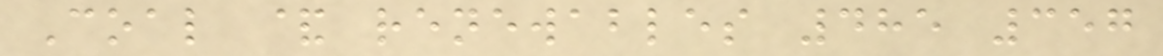Coal & renewables 485 357
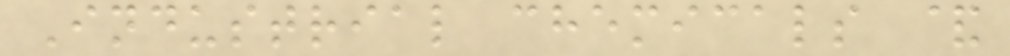Industrial chemicals &
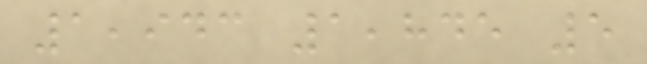1,943 1,845 5
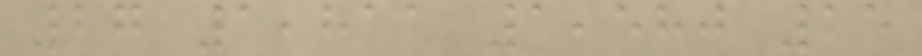27 1,811 1,580 15
